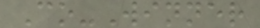Co-Winner
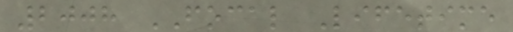2008 FOCAL Lifetime
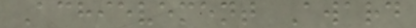Achievement Award
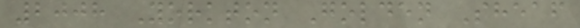2008 Yorkton Golden Sheaf
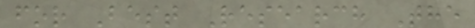for Best Research The
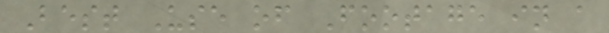Best Use of Footage in a
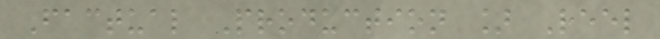Factual Production ] Reel
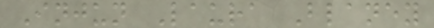Injun Laura Blaney
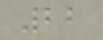22
